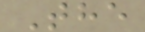The
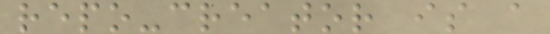repo-creator is a
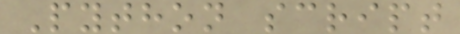Python script
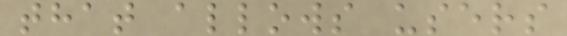that allows users
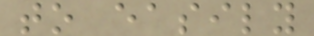to easily
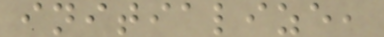initialize,
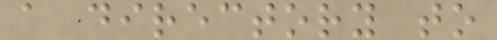a directory to
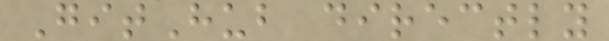GitHub directly
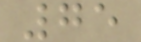75
